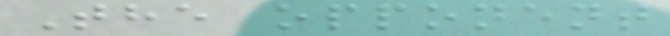The opponent
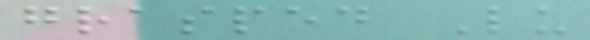grasped Lu
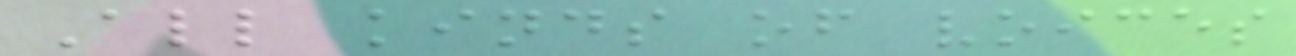All kinds of voices
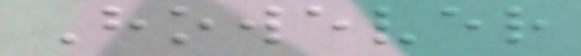However
